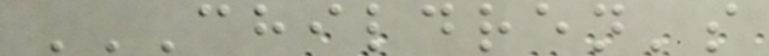CHILDREN'S
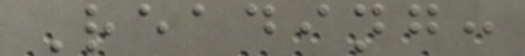Reading:
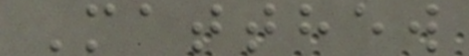Matthew
